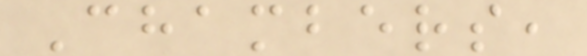Chambers,
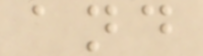and
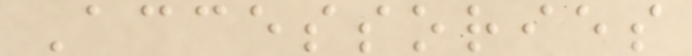Accessories
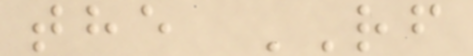the RF
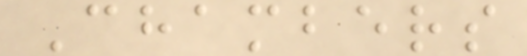Chambers
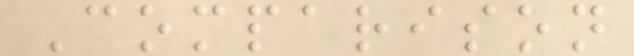Comparison
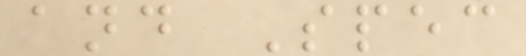and Spec
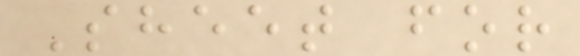Sheet for
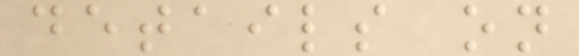details on
